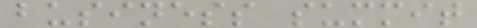business summit
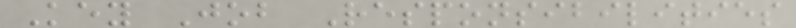Key Job Responsibilities
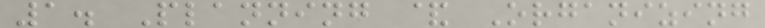1. Planning & Organizing
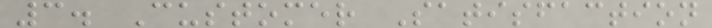3. Customer Satisfaction
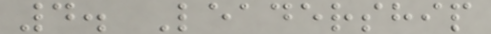4. Leadership
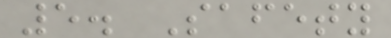5. Safety
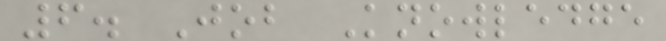6. Job Knowledge
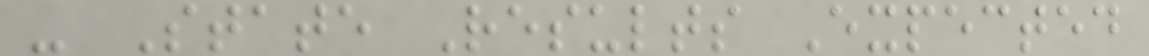- State Results Expected
